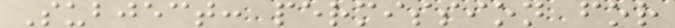Subject: permission for
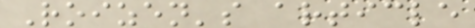Roizen's article
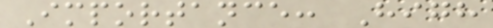Importance: High
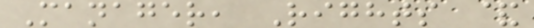Manager, Rights &
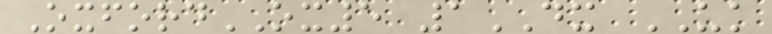OxfordOX5 1DX UK
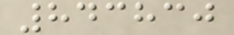843830
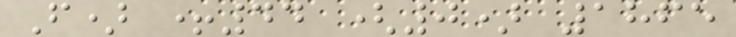F) +44 (0) 1865
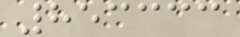853333
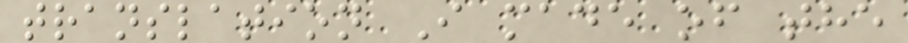translation I made of the
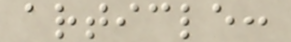article:
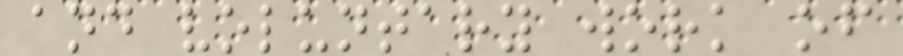and voluntary work of
